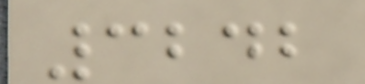3242
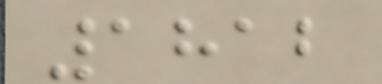1812
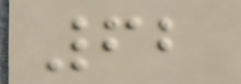62
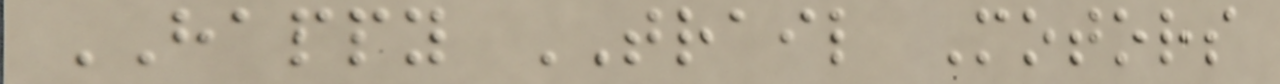HAPPY TRAIL Motors
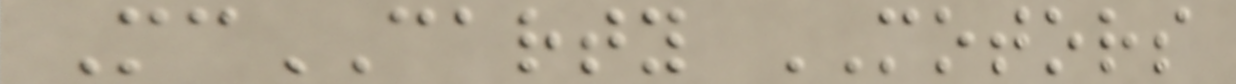McCARTY MOTORS
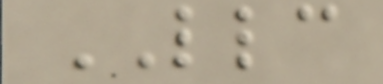LLC
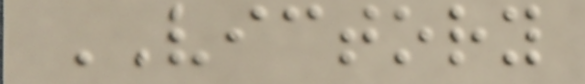VICTORY
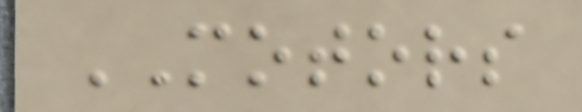MOTORS
